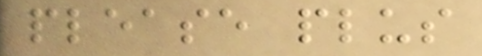please plus
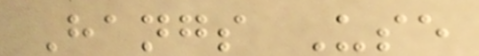Hangs Use
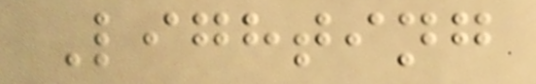Lighting
